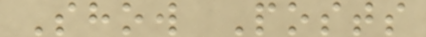Show Posts
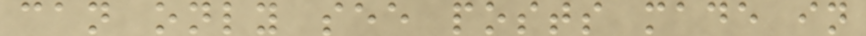can only see posts made in
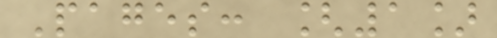Pages: [1]
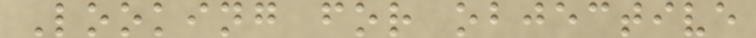Looking for objective
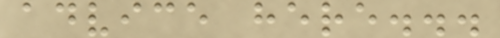advice here...
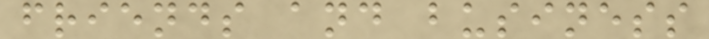friends and business
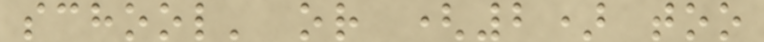school' or (2) too
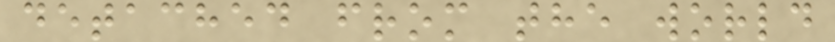detached from the world
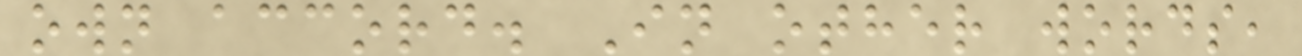own accord. In other words,
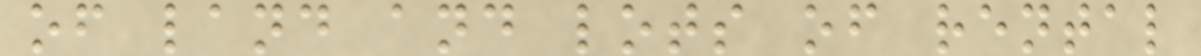of land and lots of rental
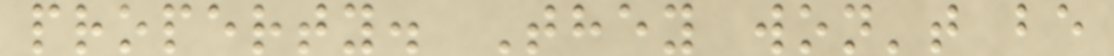property. They won't be
